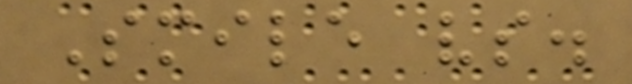Smile vs.
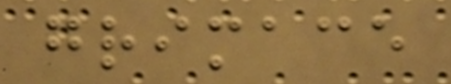grimace
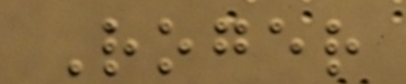Roger
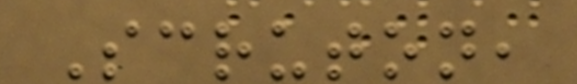Scruton,
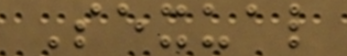Sexual
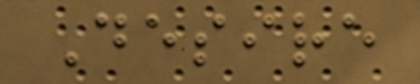Desire
